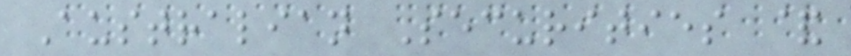Australian Securities &
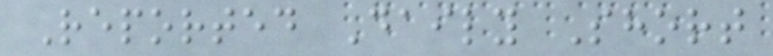Reported Daily Short
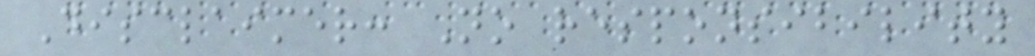Disclaimer: No responsibility
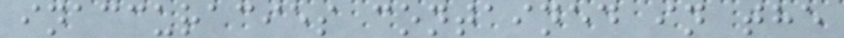inaccuracies contained in the
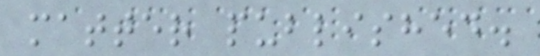matter published.
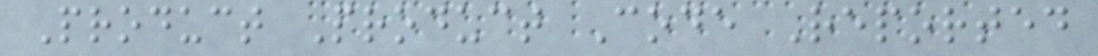Product Product Code Reported
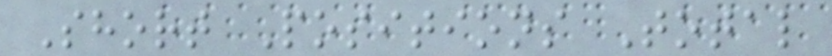Short Positions Total
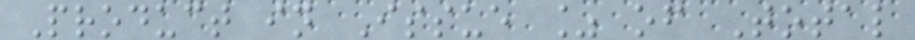Product in Issue % of Total
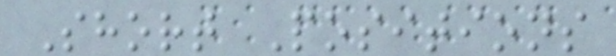Short Positions
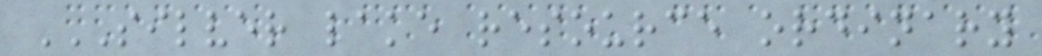SILVER LAKE RESOURCE ORDINARY
